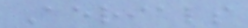Aerials
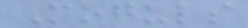Moguls
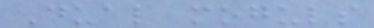Dual moguls
